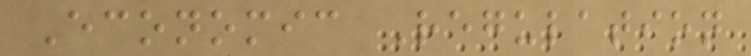Economic Regulation
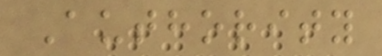Authority
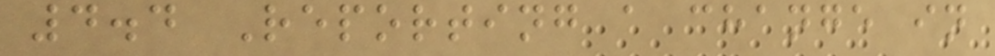4.4 Reporting a change in
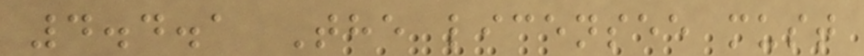4.4.1 The licensee must
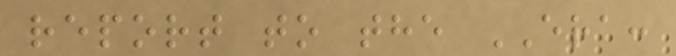report to the ERA:
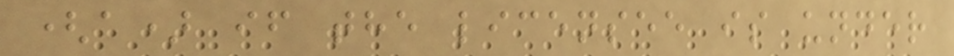(a) if the licensee is under
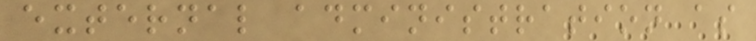external administration as
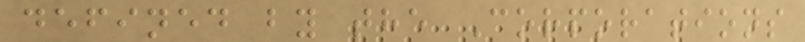defined by the Corporations
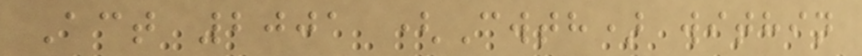Act 2001 (Cwth) within
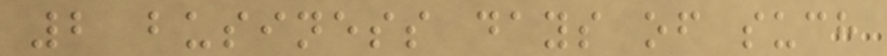2 business days of such
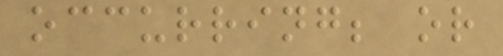occurring; or
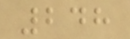248
